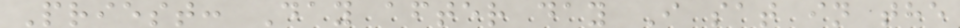Priest: Day after day I sat in the
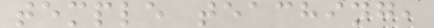temple teaching,
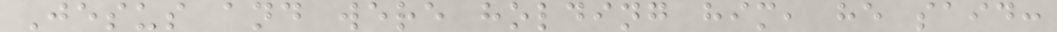Jesus and were holding him, he said:
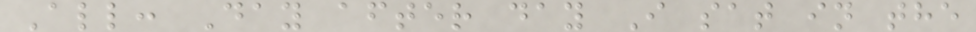All: Day after day I sat in the
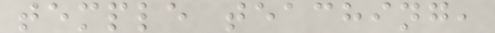temple teaching,
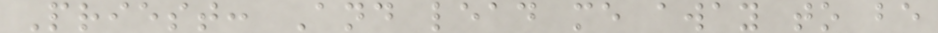Priest: And lead me away to be
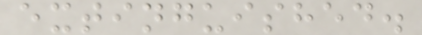extinguished.
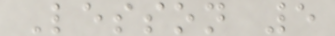Lesson 5
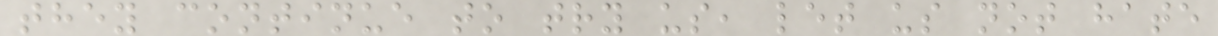they continue to try us, let us not hate
